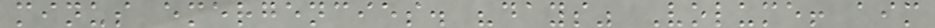minus emergencies. "days" Volume! aim
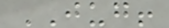JUG!
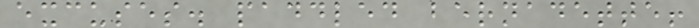excuses. paddled bernadette!
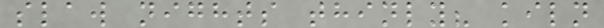slaw nights thinly? kiln
